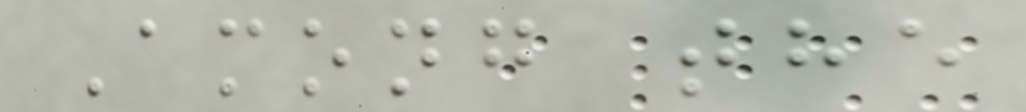Among the
